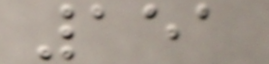151
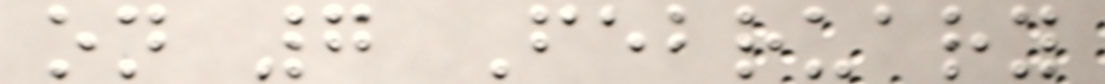on 7 February
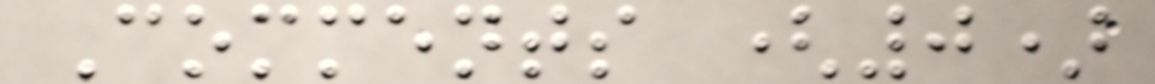Comments (0)
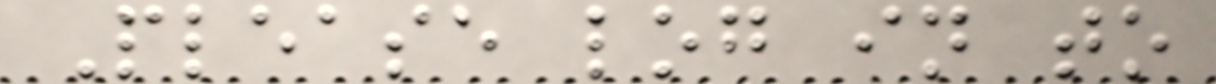Please log in to
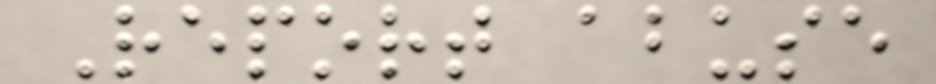Report abuse
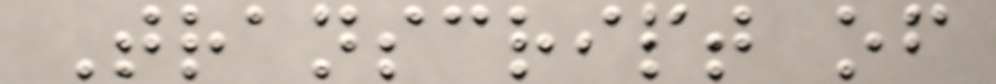Transcript of
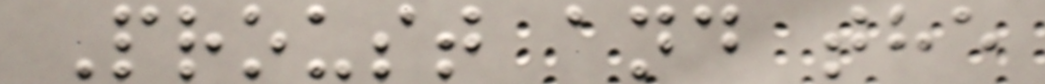Proust and the
